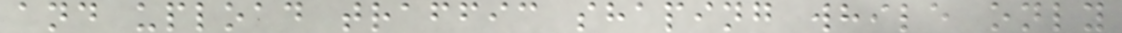and upload traffic shaping while only
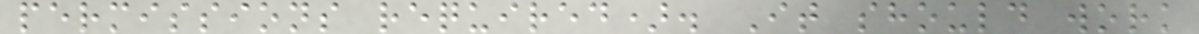permissions required). It should work
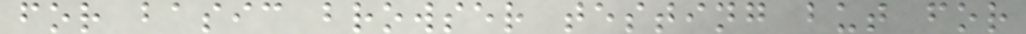for basic browser testing but for
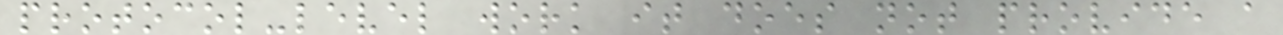protocol-level work it does not provide a
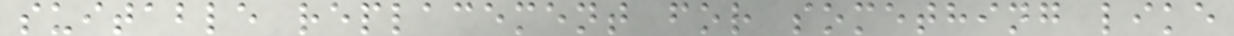suitable replacement for something like
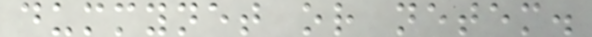dummynet or netem.
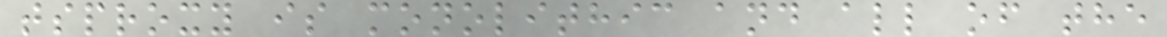tsproxy is monolithic and all of the
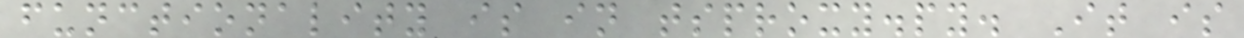functionality is in tsproxy.py. It is
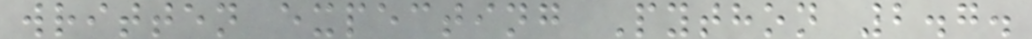written expecting Python 2.7.
